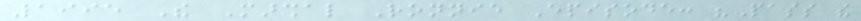1995 The Marshal Ronnie Episode: "Pass the
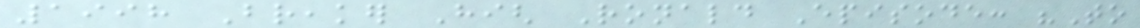1998 Breaker High Ronald Episode: "To
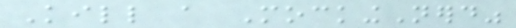Kill a MockingNerd"
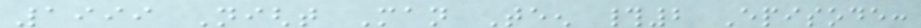1999 Night Man Teen #2 Episode:
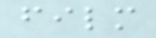film
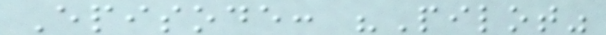Episode: "Pilot"
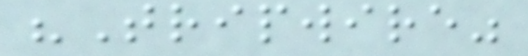"Tripwire"
